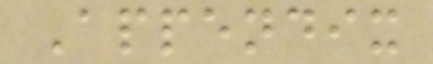Appendix
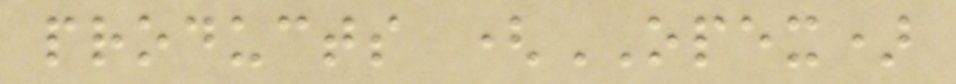products (OPEX)
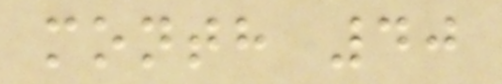month 40
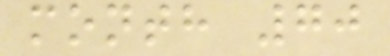month 70
